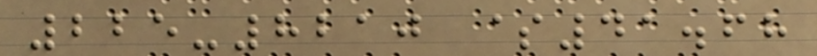225-8210 $41.68
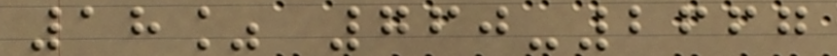18% 760-2667
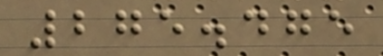275.475
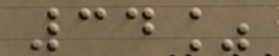34%
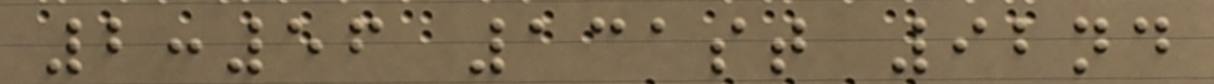2:56 131st 92nd
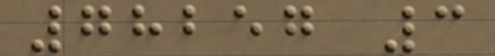78257 3
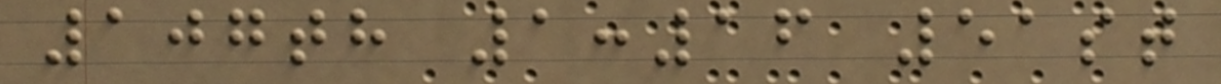107th 1:16 51st
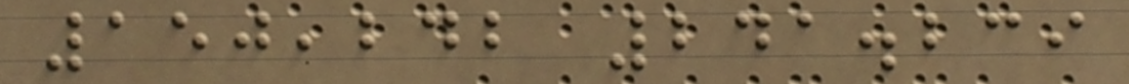150,242 241.239
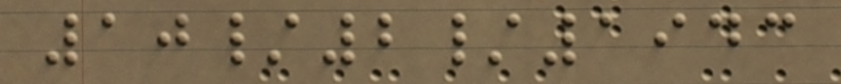10/2/1943
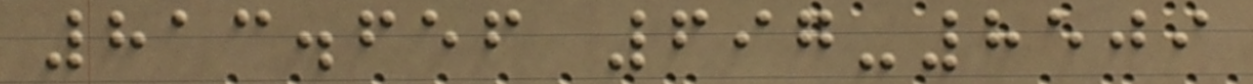813.656 697-8509
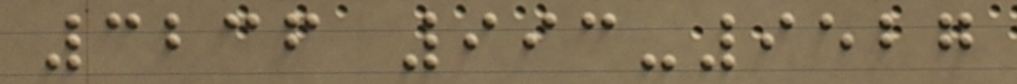3236 993-9527
